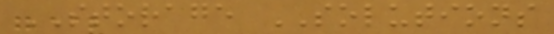STORAGE SOLUTIONS
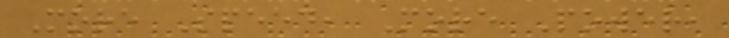More Speed, More Power,
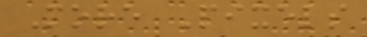More Pixels
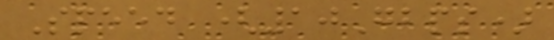Speed (10Gbps)
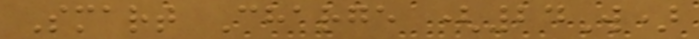Smart Charge (24W)
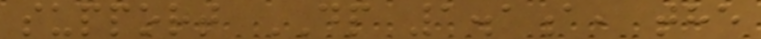support DP 1.1a, the
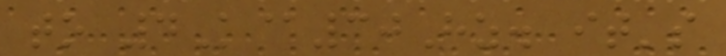to 4K@30Hz. it's
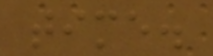time.
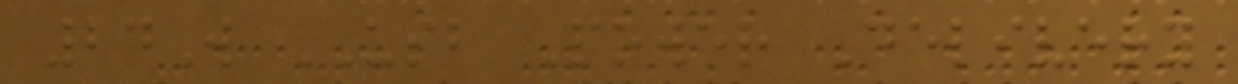24W USB Power Delivery
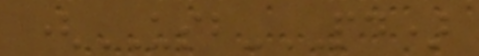(USB-PD)
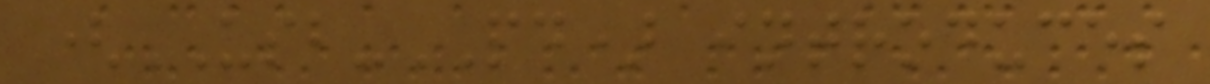(USB-PD) introduces
